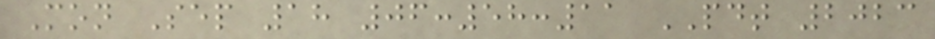Mon Sep 18 06:58:11 PDT 2023
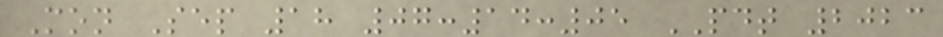Mon Sep 18 07:14:05 PDT 2023
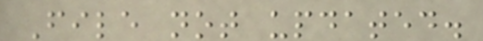File not updated.
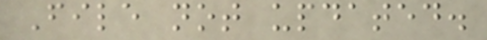File not updated.
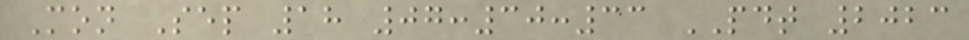Mon Sep 18 07:30:33 PDT 2023
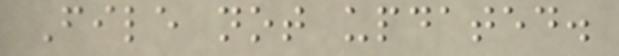File not updated.
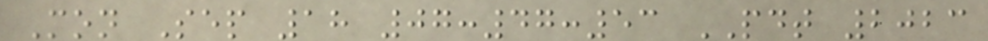Mon Sep 18 07:47:53 PDT 2023
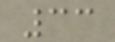33
